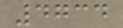4734
